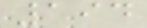194
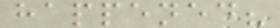happened?
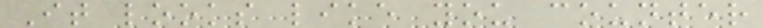It looks like you counter
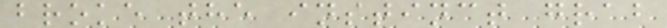broke the instinct grab
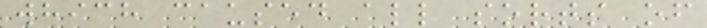which caused all sorts of
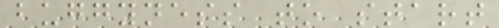buggyness to start
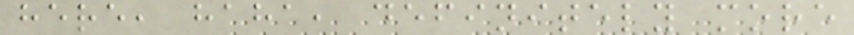here, haha, definitely more
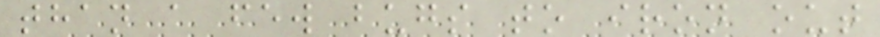than a few bugs to iron out
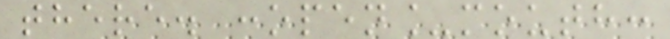there. :open_mouth:
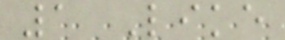1 Like
